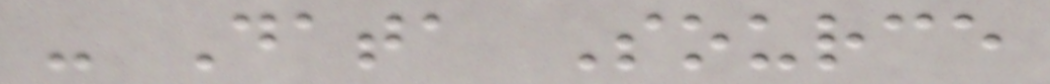- Data Source
